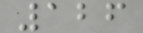126
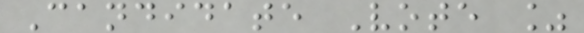Candidate Vote %
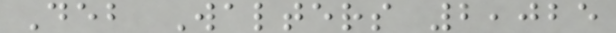Deb Walters 2,025
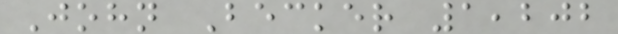John Becker 1,202
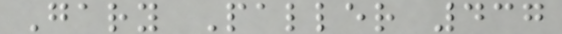Gary Paller 437
